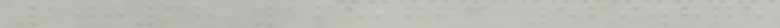10:38 165,763 569.875
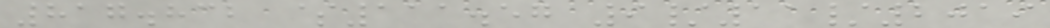817.832 $111.57 9/11/2019
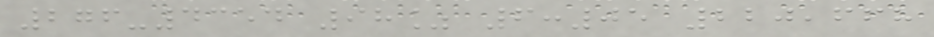276-4354 98% 6:05 220,668
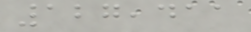127,411
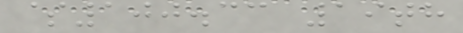$100.33 19th
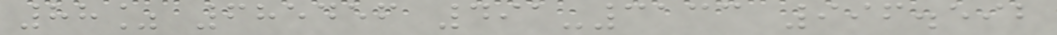88% 685456 491-3133 996.592
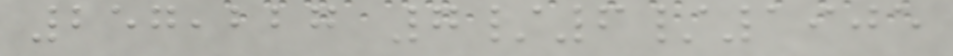257,227 7/6/1905
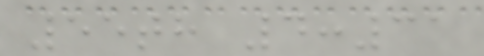55th 4:31
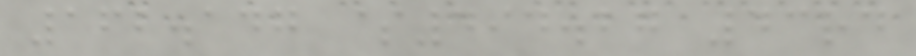162.147 $494.27 43rd
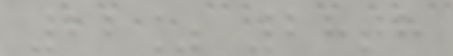22% 28th
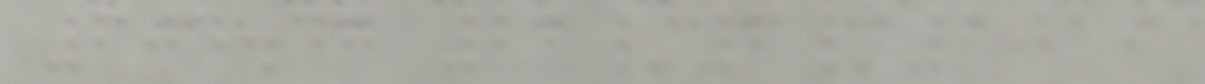604.47 22/6/2019
